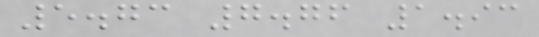5.73 7.76 1.93
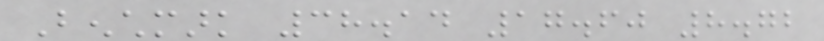Benchmark 38.14 17.60 8.72
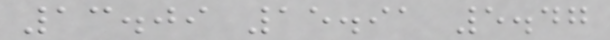13.09 15.91 5.47
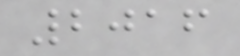2016
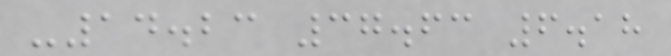-14.23 37.63 6.18
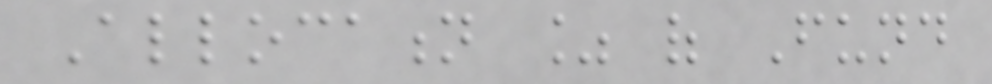Allocation % of Fund
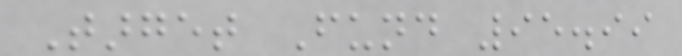Target Fund 95.99
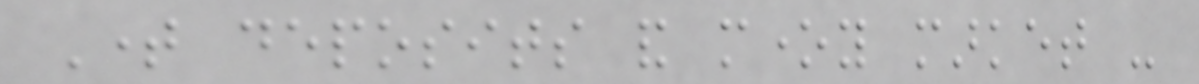Time deposits and money market -
